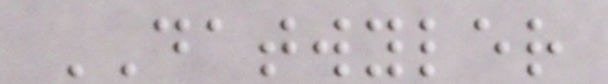DATWYLER
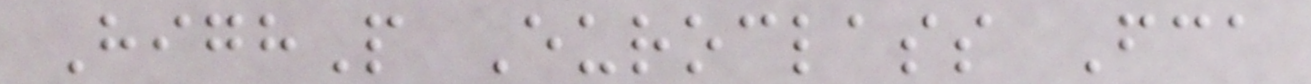HighP Euroclass Fca
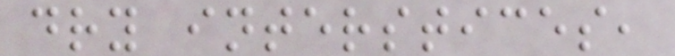dry interstices,
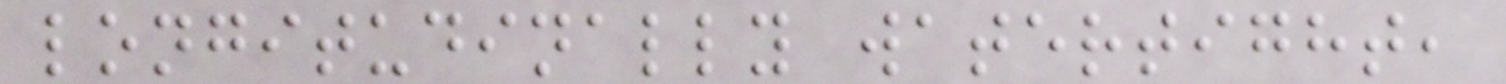longitudinally watertight,
